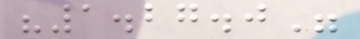"1.27.0"
